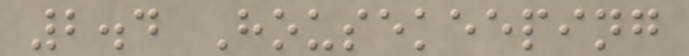2.4 Housekeeping
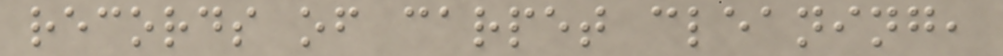records of carpet cleaning,
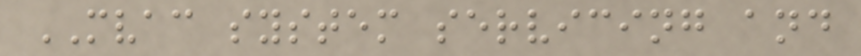MVAC system servicing and
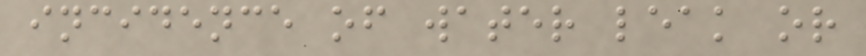incidence of water leak or
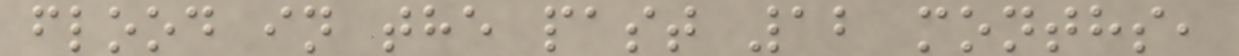flood in the past 12 months,
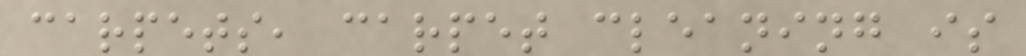carpets, carpet cleaning is
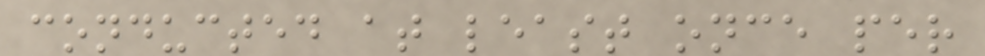conducted at least once per
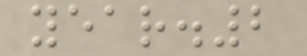year.2
